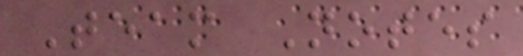Team Notes
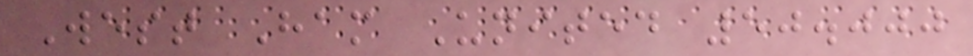West Ham United 50.000
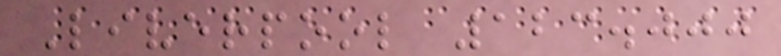Liverpool 123.000
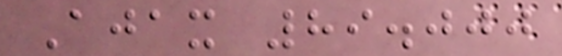Ajax 89.000
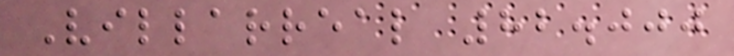Villarreal 82.000
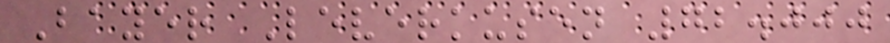Bayer Leverkusen 72.000
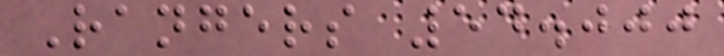Rangers 54.000
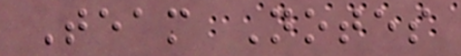Team Notes
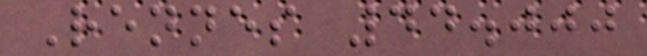Rennes 44.000
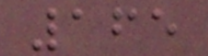165
